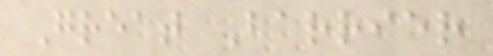Great Barrier
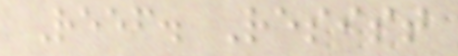Reef. Resist
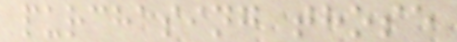purchasing those
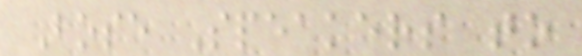Bose Speakers to
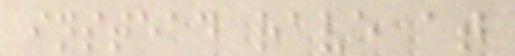instead rave at
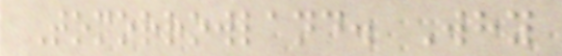Tomorrowland. Why
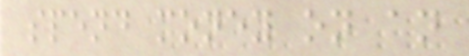spend money on an
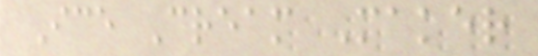Ice Cream Maker
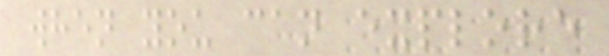when you can explore
